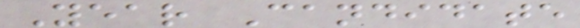Year Candidate
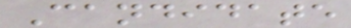Candidate
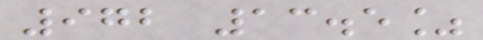972 13.5%
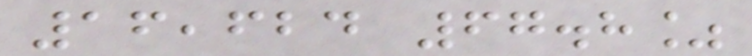16,624 67.8%
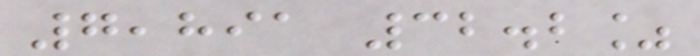7,891 32.2%
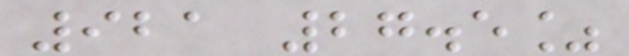921 27.5%
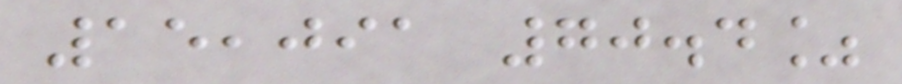15,091 70.4%
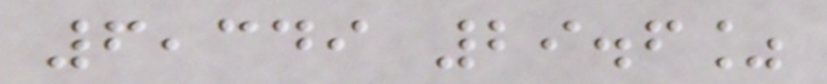6,349 29.6%
